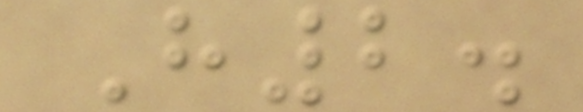H2.
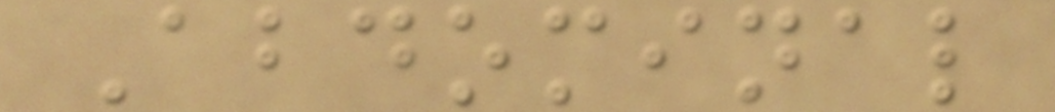Abdominal
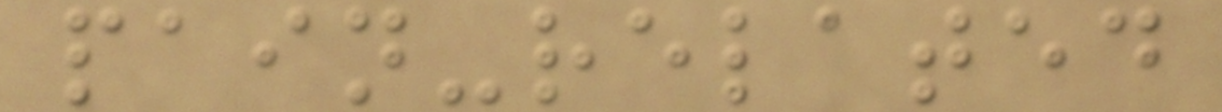pain-related
